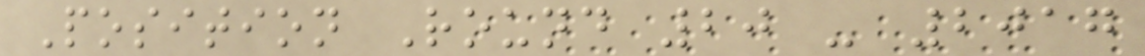Position Round 20 - 2017
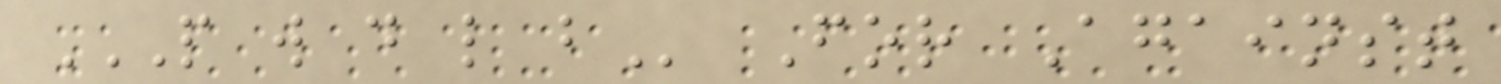P W D L B For Against
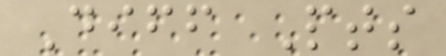Diff Pts
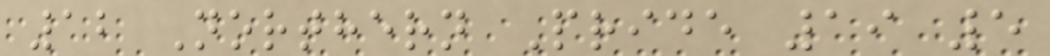12 Northern Pride 19 5
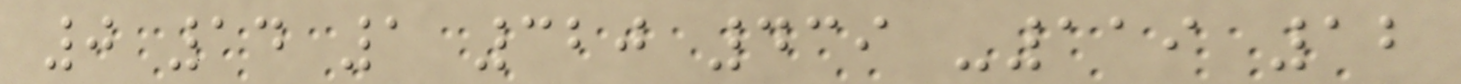0 14 1 320 439 -119 12
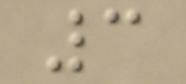3
